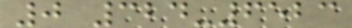0 324-6523
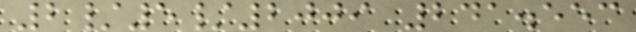2/5/2009 241.553
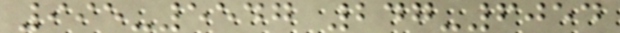995-5547 247-6054
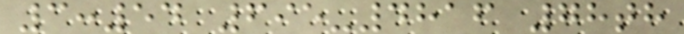3:54 695-4816 78th
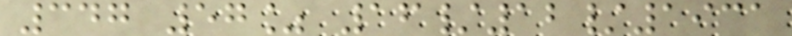347 57% 16/12/1931
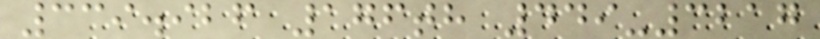339.926 176th 449-3217
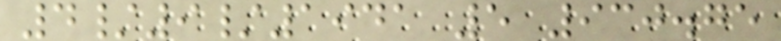4/9/1941 5 930.75
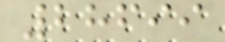28699
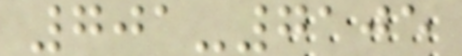701-7105
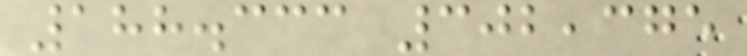188.333 302,375
